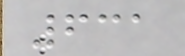631
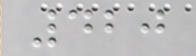420
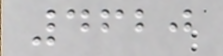4620
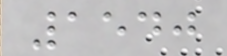1540
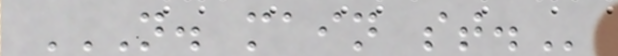N. MAIN ST.
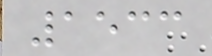1533
